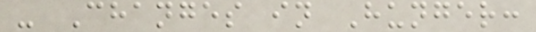- Changes in Hunger:
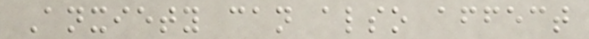Anxiety can also affect
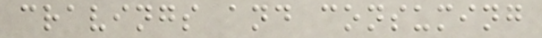cravings and consuming
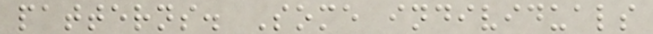patterns. Some individuals
